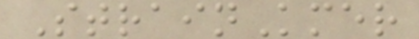StrainKmer
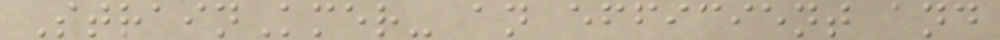StrainKmer- an efficient and
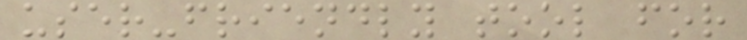user-friendly tool for
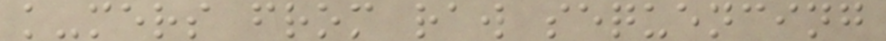k-mers from raw sequencing
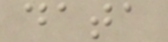data
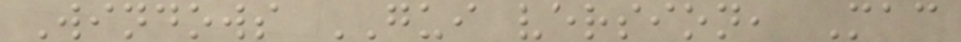Windows GUI version, Mac
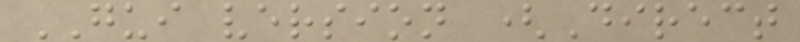GUI version (Direct
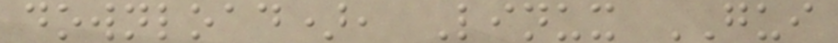download), Linux GUI
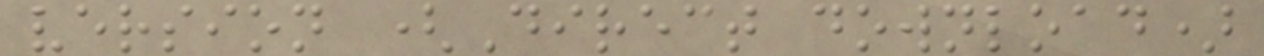version (Direct download)
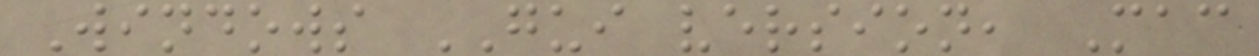Windows GUI version, Mac
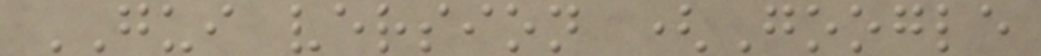GUI version (Google
